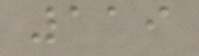119
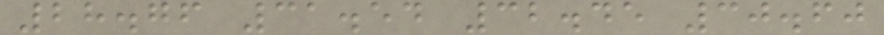28.76 31.54 32.45 30.60
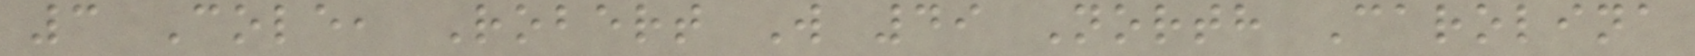3 Cole, Robert W 49 North Carolina
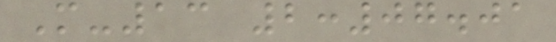M-13 2:07.01
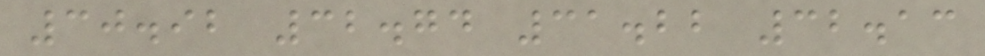30.92 32.74 31.22 32.13
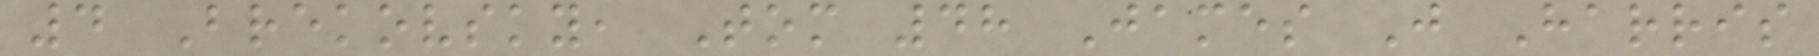4 Brekovsky, Tom 48 James J Harris
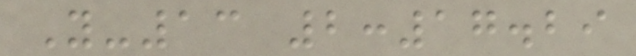Y-13 2:17.29
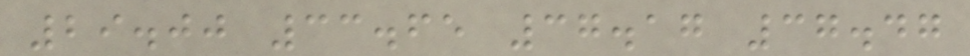29.00 33.65 37.17 37.47
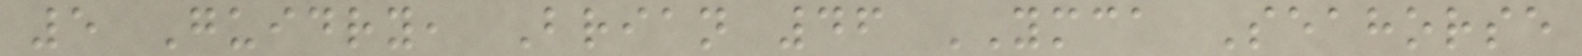5 Guidry, Brian 46 YMCA Seahorse
